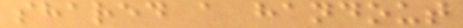shared a handout
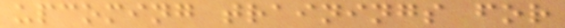upcoming trainings for
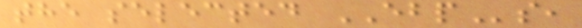the selected EBPs,
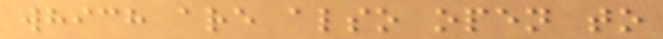which are also open to
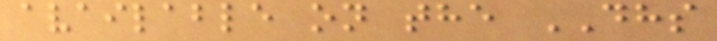available on the DHS
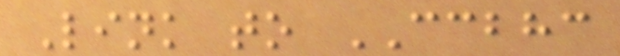Link to CCBHC
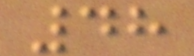48
